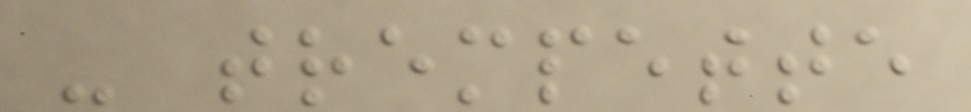- trempette
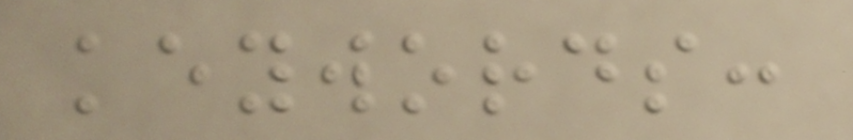keywords:
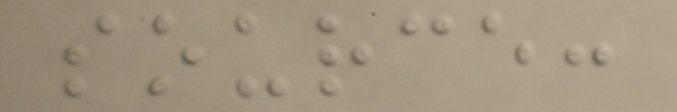source:
